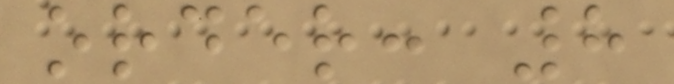order: 8
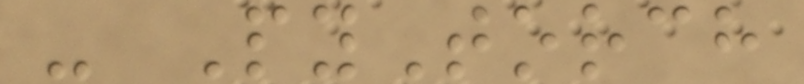- PyTorch
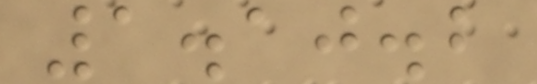1.10.2
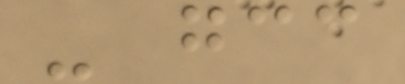- gcc
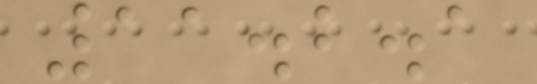11.2.1
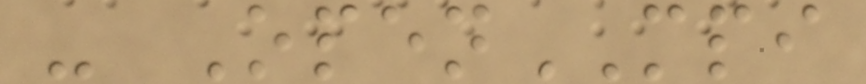- OpenMPI
